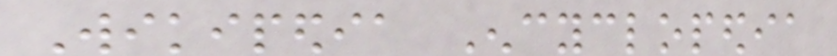Wikipedia Encyclopedia
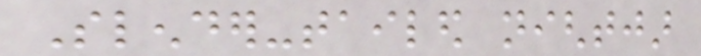Slender-tailed nightjar
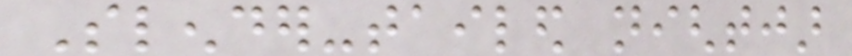Slender-tailed nightjar
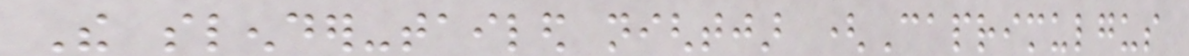The slender-tailed nightjar (Caprimulgus
